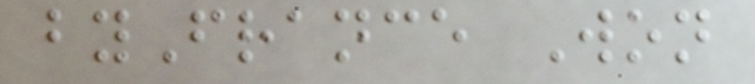byFrance Won
